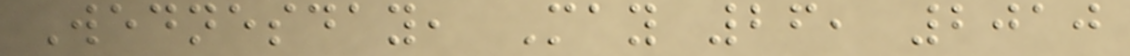Wednesday, May 26, 2010
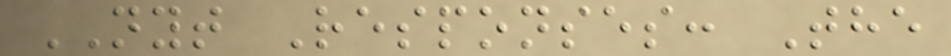NYT Responses: The
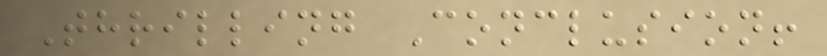Thrilling Conclusion!
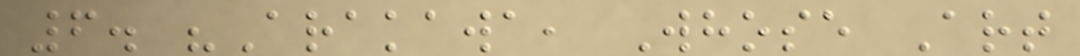6. "Arakawa, Whose Art
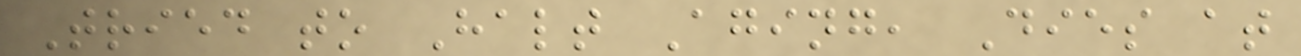Tried to Halt Aging, Dies at
